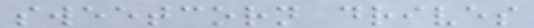sweetcorn drives
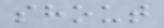shout
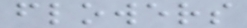flowers
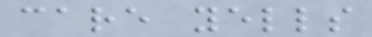care yells
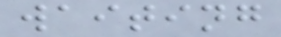waiting
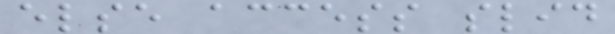else access slid
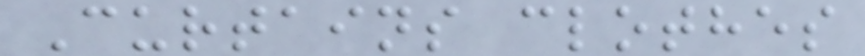Curtains clothes
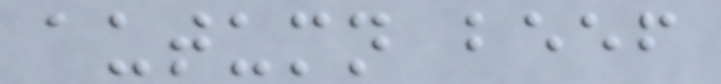autumn beef
